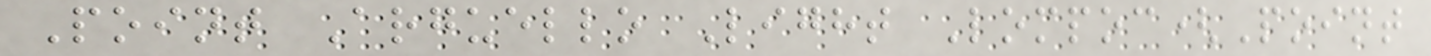Point Arguello Light Lompoc(Point
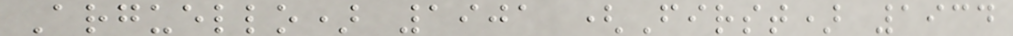Arguello) 1901 (First) 1934
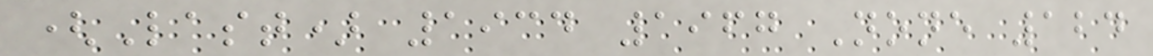(Last) 1934 1967 None 124
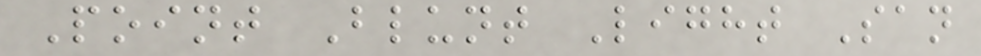Point Blunt Light San
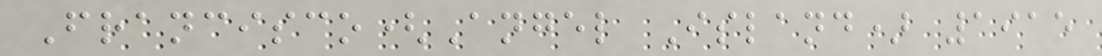Francisco(Angel Island) 1915
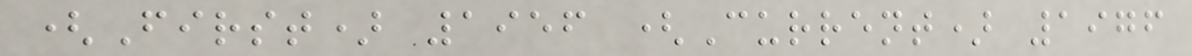(First) 1956 (Current) 1976
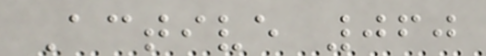Active 060
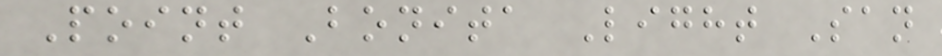Point Bonita Light San
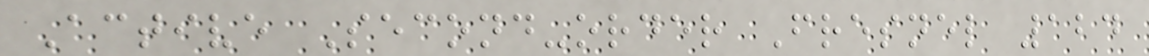Active Second-order Fresnel 124
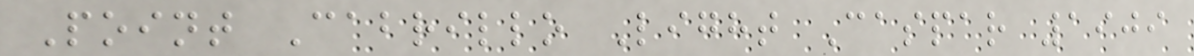Point Cabrillo Light Caspar 1909
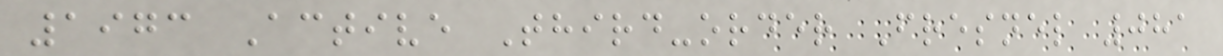1973 Active Third-order Fresnel 081
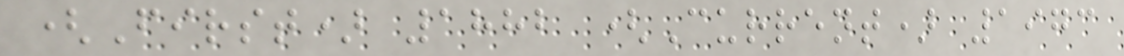(First) 1882 (Current) 1973
